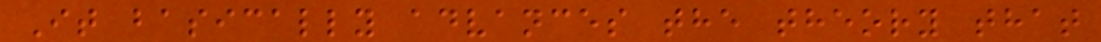It basically advances the theory that
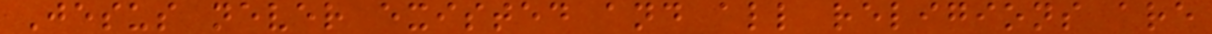Jesus never existed and all religions are
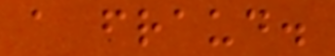a fraud.
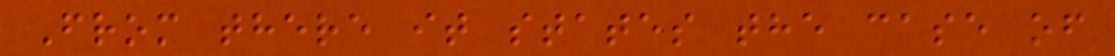From there it states the case of
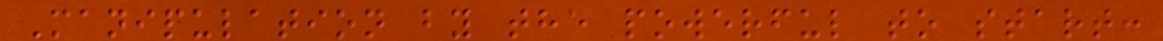Manipulation by the powerful to start:
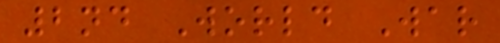2nd World War
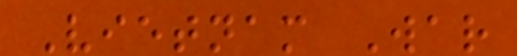Vietnam War
